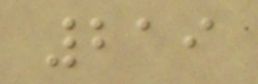219
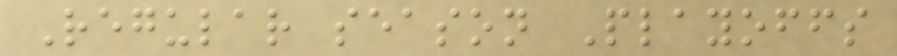Regular season Playoffs
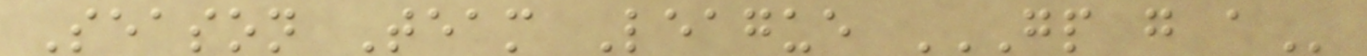Season Team League GP G A
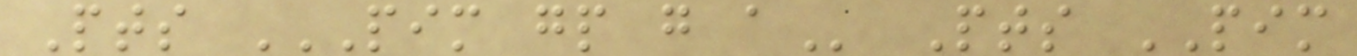Pts PIM GP G A Pts PIM
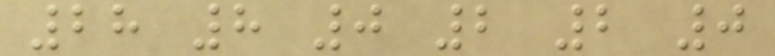28 8 0 2 2 0
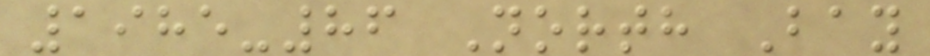1985-86 North Bay
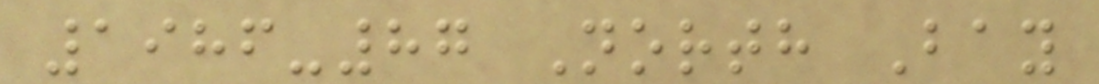1986-87 North Bay
